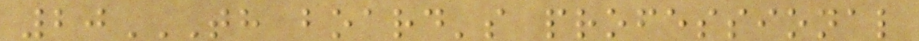20TH BOARD'S PROFESSIONAL
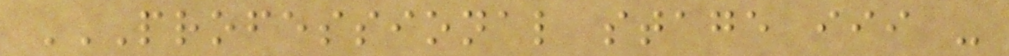PROFESSIONAL STAGE III -
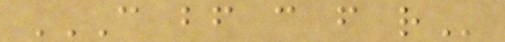C BF C F R
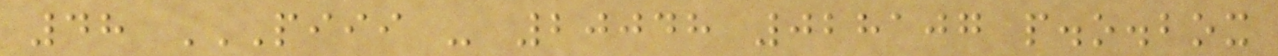48 PIII - 20048 028107 P.O.BOX
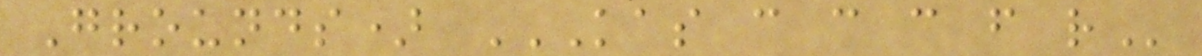Grounds) KAS C C C F R
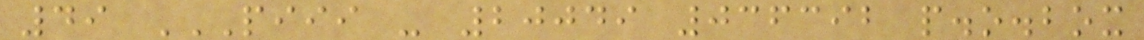49 PIII - 20049 036392 P.O.BOX
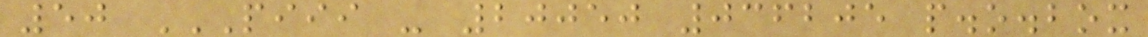50 PIII - 20050 036205 P.O.BOX
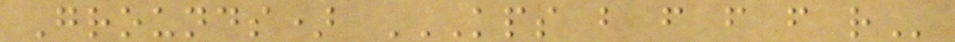Grounds) KPS B F F F R
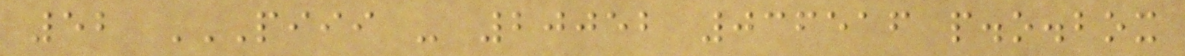52 PIII - 20052 036516 P.O.BOX
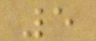5
